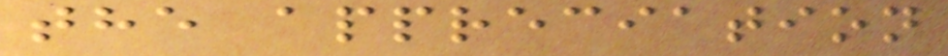the appreciation
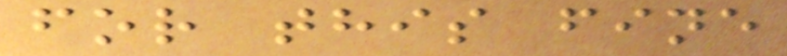for this fine
